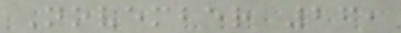November 26,
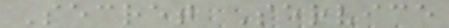Secret Service
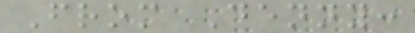From Denny:
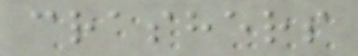crashers
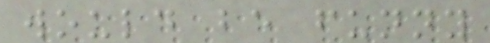would be funny
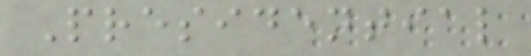Presidential
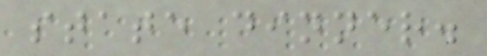state dinner.
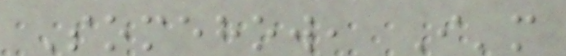Somehow, I'm
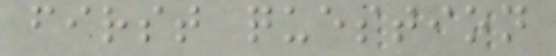first question
